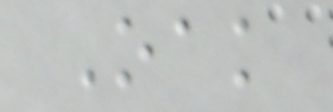Oak
